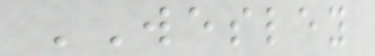WESLEY
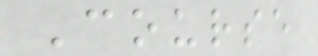Course
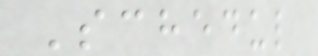Schedul
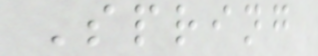Spring
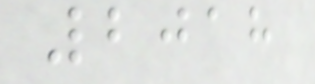2018
